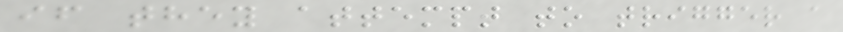if they attempt to trigger a
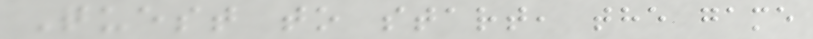Quest to start, the game
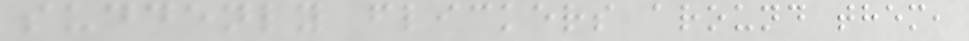suddenly flickers around them,
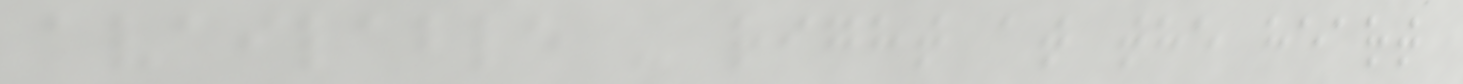available - right at the heart
